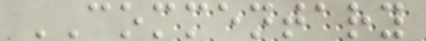COMMENTARY
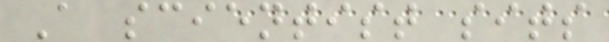A scientist sits
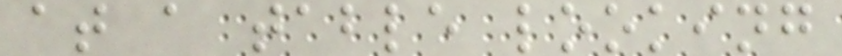at a table looking
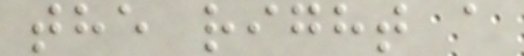the right a
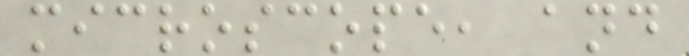microscope, and
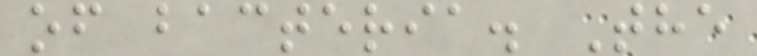of bacteria. The
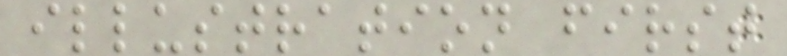illustration first
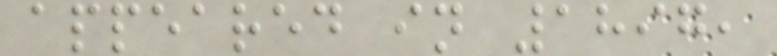appeared in 1897,
